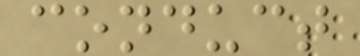conduct
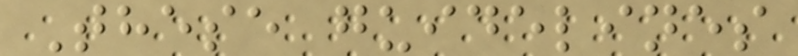These guidelines
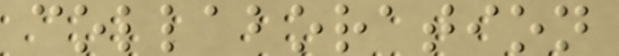collaboration
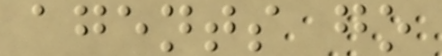agents go
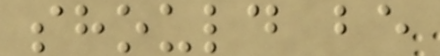should be
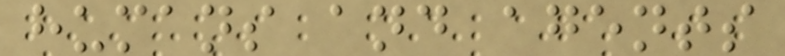humans and agents
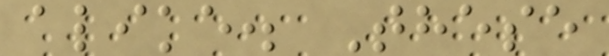alike. These
